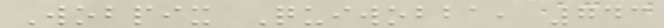Wobpix Quiwobba, 743
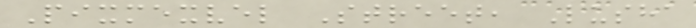Pixmexvel Street, Lusha
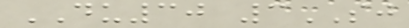DU30 3SJ
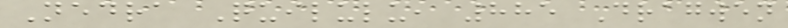Nedra Quilulu, 885 Dragwen
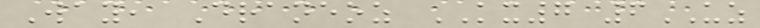Way, Draneoz KX7 6UZ
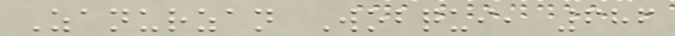Zanurzan Wobqui, 686
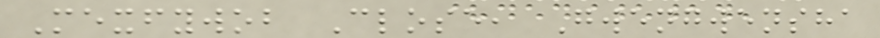Mexfywob Close, Gwengwensha
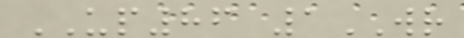UP86 1WR
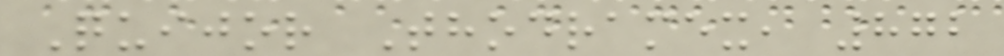Quijor Thodramex, 872
